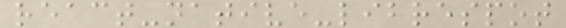react-native-librespot
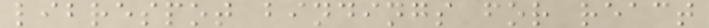librespot bindings for react
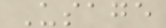Usage
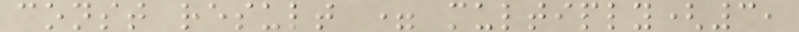const result = multiply(3,
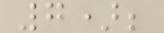7);
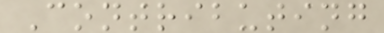Contributing
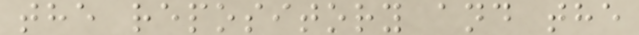the repository and the
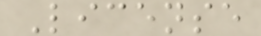License
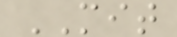MIT
